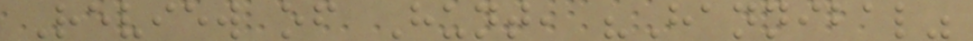Review of Hunt, "Hannibal"
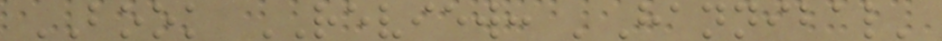BOOK REVIEW: 'Hannibal'
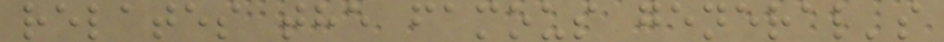relates the famous general's
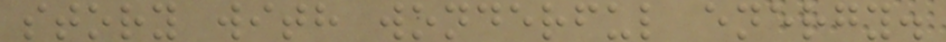story with wonderful energy.
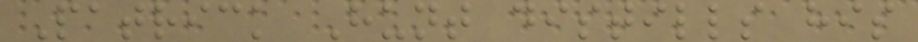Patrick Hunt distills his
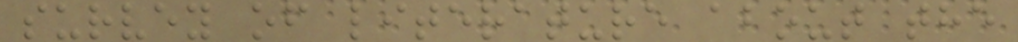survey of literature about the
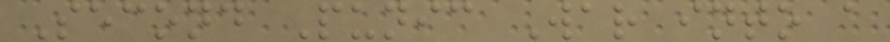Second Punic War into a
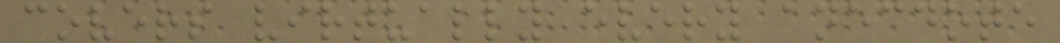covers virtually every anecdote
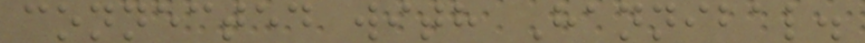connected with Hannibal.
